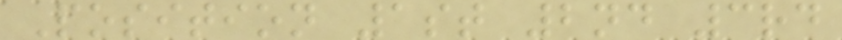Position 1st 2nd 3rd
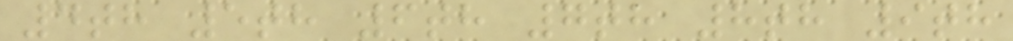4th 5th 6th 7th 8th 9th
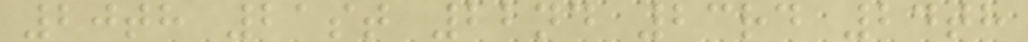20th 21st 22nd 23rd 24th
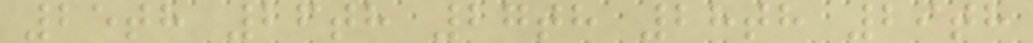25th 26th 27th 28th 29th
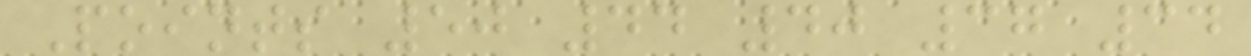Points 50 44 40 37 34
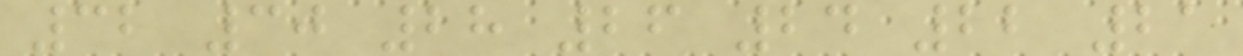32 30 28 26 24 22 21
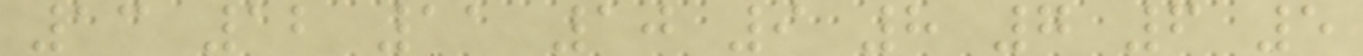13 12 11 10 9 8 7 6 5
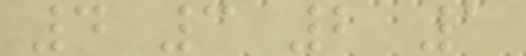4 3 2 1
